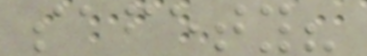safety?
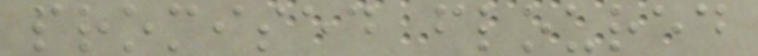promised floured
